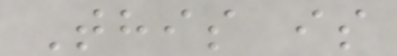This is
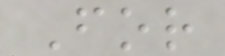For
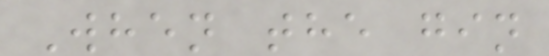When the gin
